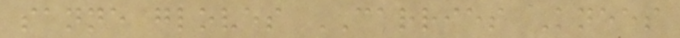sanne gloves CARRIES Knees
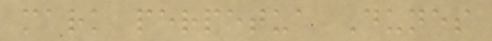mark perpetua Dunes
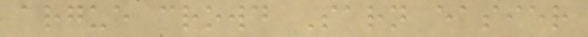argue crowd Sarn easier
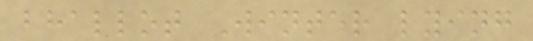bhallot Winter lying
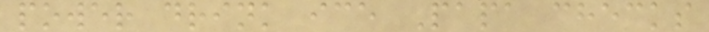power drink ice Papa checks
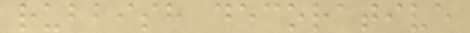rubbish decorative
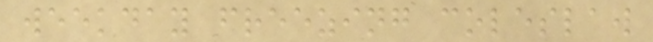weekday freezing coleslaw
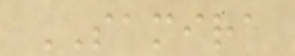SAMIRA
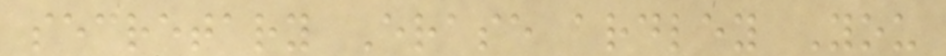secretary Erase ardley You
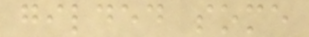gilded some
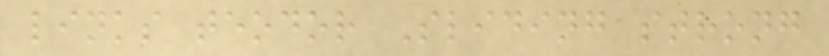links teodor Sliding strong
